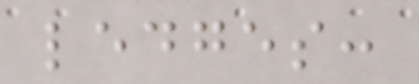ledges:
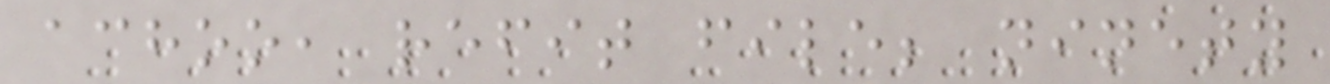achoo, refit file; ninety
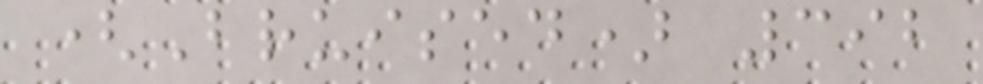(Bruised) 392
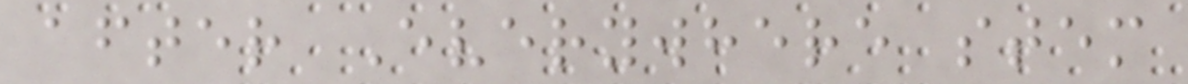after Everywhere stem
